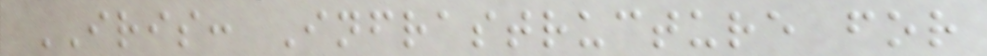IRIS: Infrastructure for
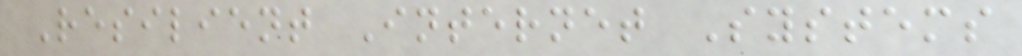Resilient Internet Systems
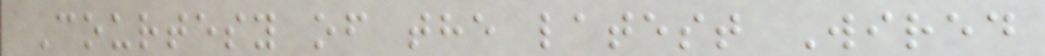Courtesy of the latest Wired
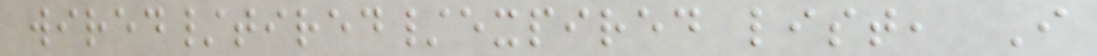wired/tired/expired list, I
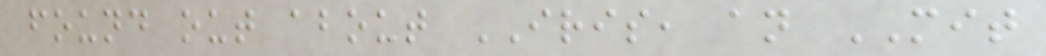found out about IRIS, an MIT
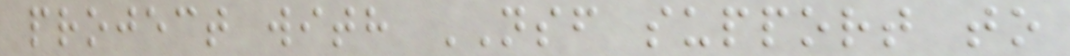project with NSF support to
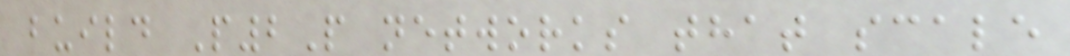build P2P networks that scale
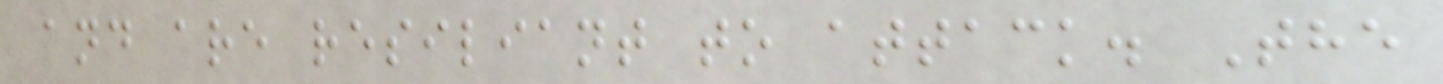and are resiliant to attack. The
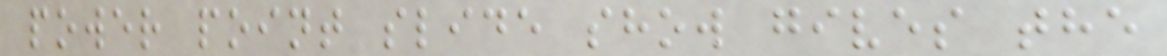power point slide show gives the
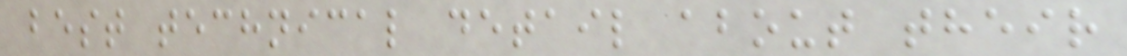best technical detail about their
